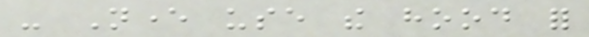- Never use the hood for
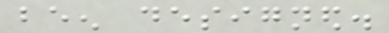been designed.
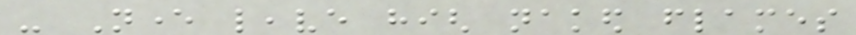- Never leave high naked flames
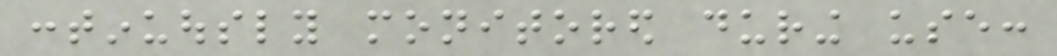continuously monitored during use:
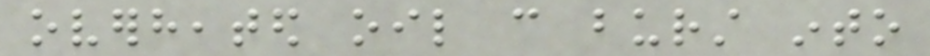overheated oil can burst into
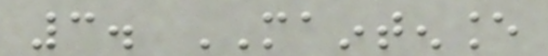3. MAINTENANCE
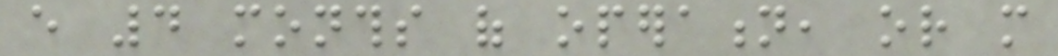every 4 months of operation, or more
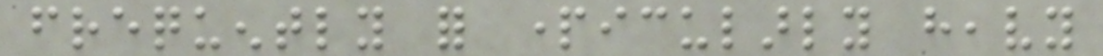frequently for particularly heavy
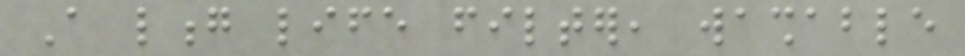A long life filter, washable
